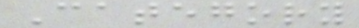Category
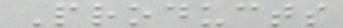Products
